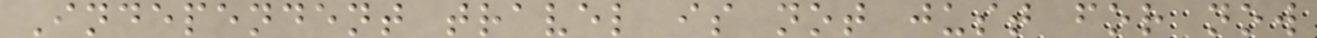Independent travel is not just for now
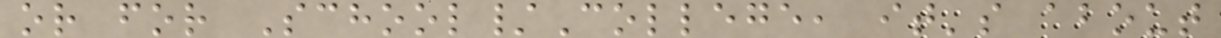or for School/College, it's about
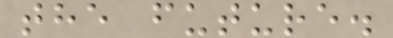the future.
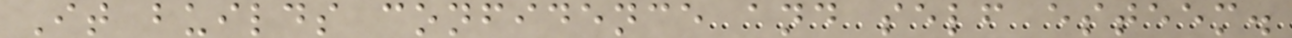It builds confidence and self esteem.
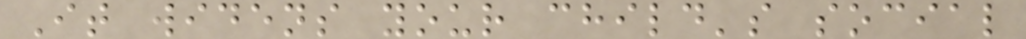It widens your child's social
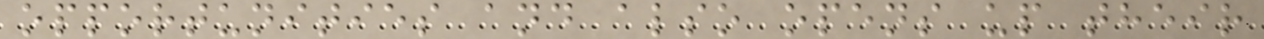opportunities and also opens up their
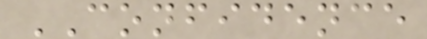CONFIDENCE
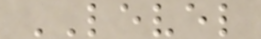LEVEL
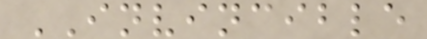INVINCIBLE
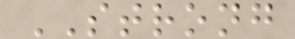STRONG
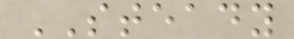STEADY
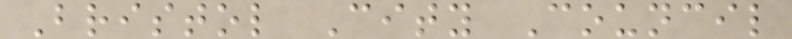Bristol City Council
